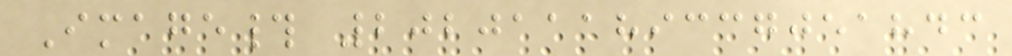Image# 202011189337051843
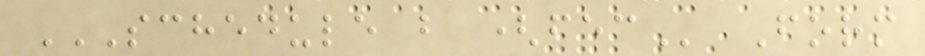SCHEDULE B (FEC Form
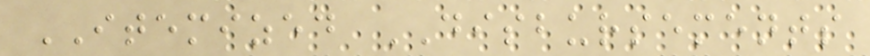ITEMIZED DISBURSEMENTS
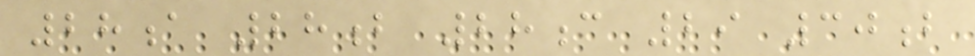28a 28b 28c 29 30b
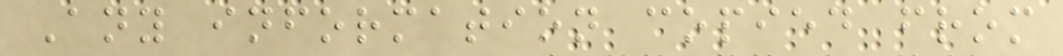Any information copied from
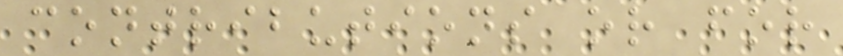contributions or for
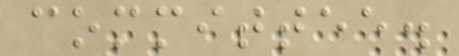committee.
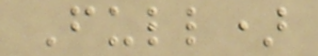Full)
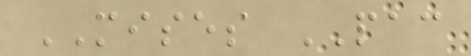MISES PAC
